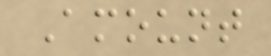Amount
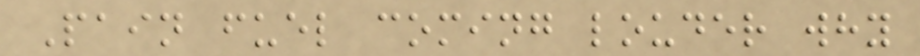Pain fuel coming louder why
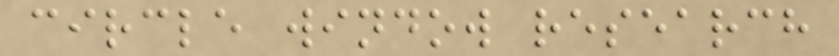circle window research
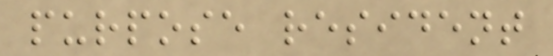purpose resident
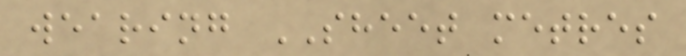wearing SHEET metres
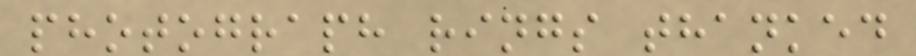photograph rings thanked
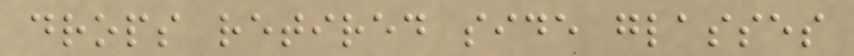drops retired side glasses
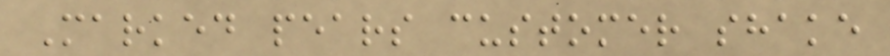Marked pears customer shake
